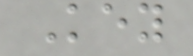Key
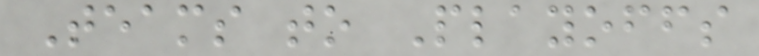Teams to Playoffs
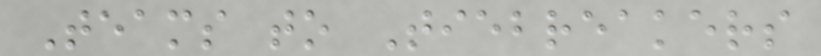Teams to Tiebreakers
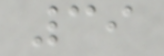39
